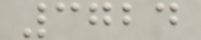3724
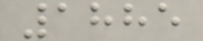1885
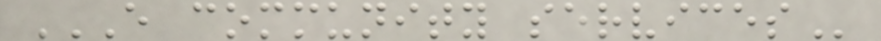E COMMUNITY SERVICES
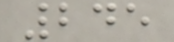245
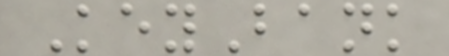KeyBank
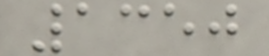1350
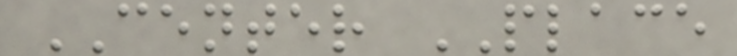CENTER PLACE
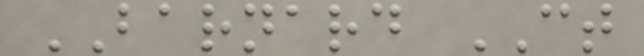BARNARD CT
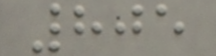805
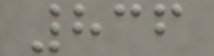836
